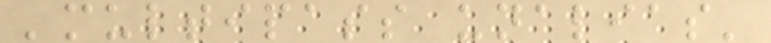'multipass unalias'
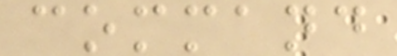command
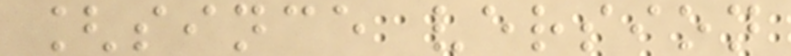[since version
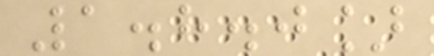1.8.0]
